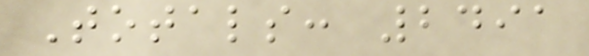Totals: 2491
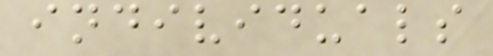individuals
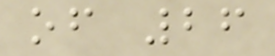of 26
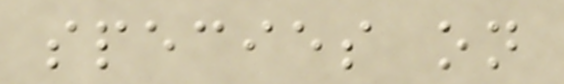species on
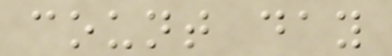count day
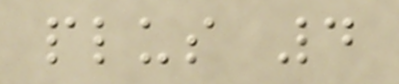plus 4
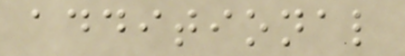additional
